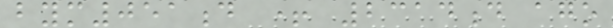bym051d + 2314d ago
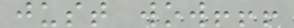just wow!!!
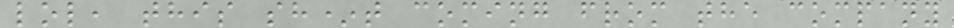lol, this sh*t coming from the company
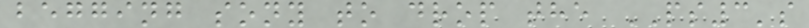begging sony to drop the PS3's
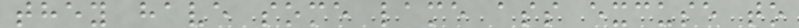they have some lame ass excuse to
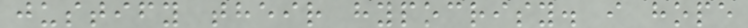justify their hypocrisy. i hope
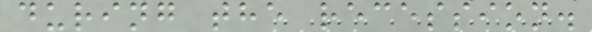during the recession.
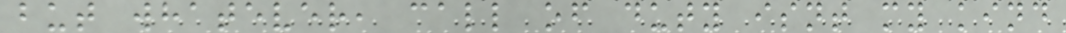but whatever, call of duty isnt my kind
